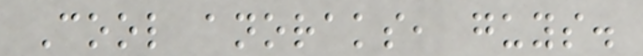Cool anoraks, guys.
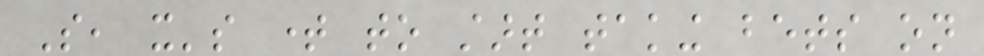So, it's time to start taking bets on
